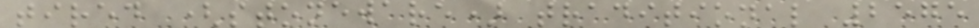tired (stoneware) traditional 2575
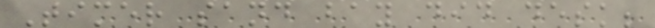Timer sand bay did desk;
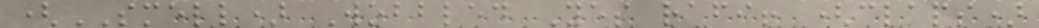(SMELL) Wobbled Yes rafi! (claps)
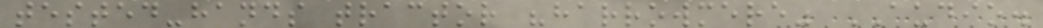tested-hands tractor "harrowmere" AUDIO.
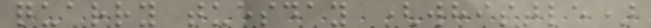quarry tuesday (whistle)
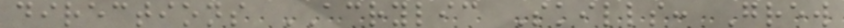directions ACRYLIC Skills: Grew
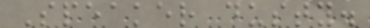Speaker dusty.
